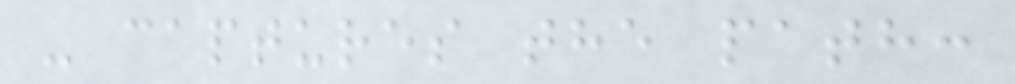- captures the path:
